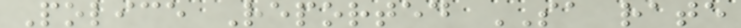Police Reported SA rate
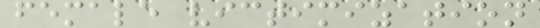female victimization
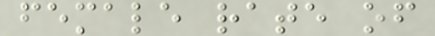female rate of
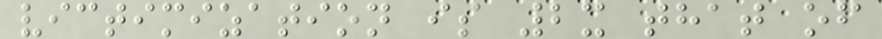victimization is 2x that of
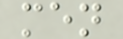men
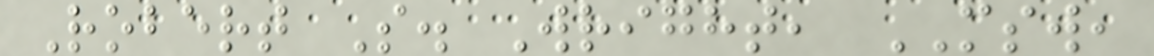Robert S. Wright, MSW,
